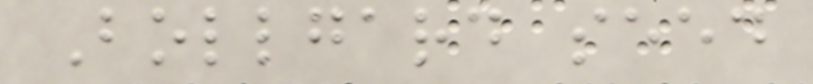Bollgard seed
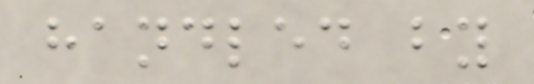handled by
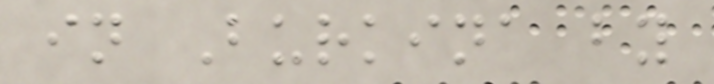in Burkina by
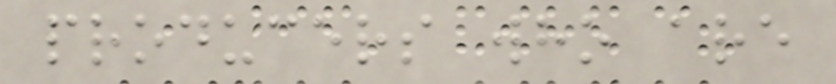producers who are
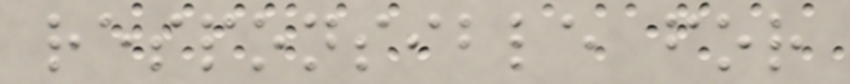responsible for
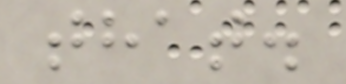that.
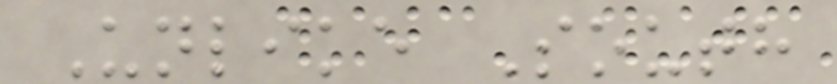Unlike South
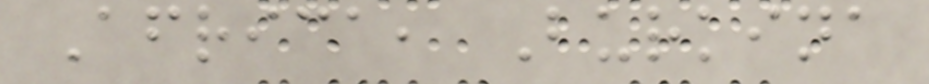Africa, Burkina
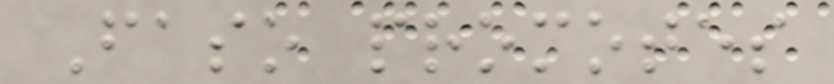Faso promotes
